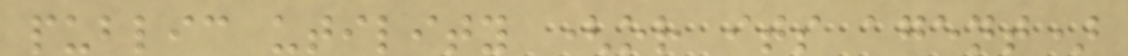public utility (or its agent)
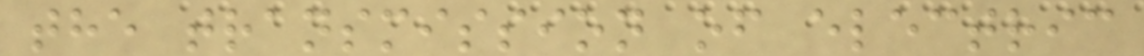the transmission of electric
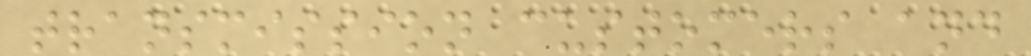transmission customers and
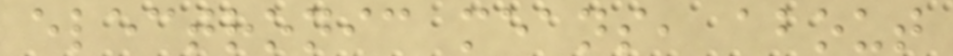electronic means, about
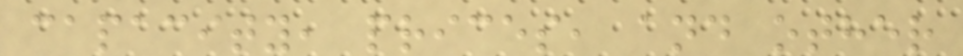capacity, prices, and other
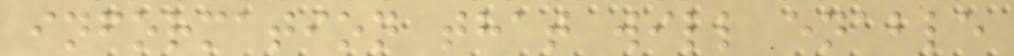information that will enable
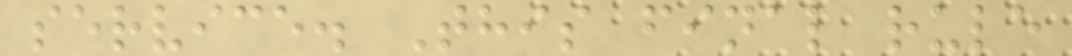service. This final rule
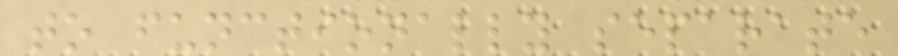to functionally separate
